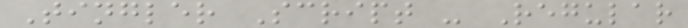Tingler Script - Regular
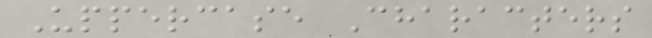Uppercase Characters
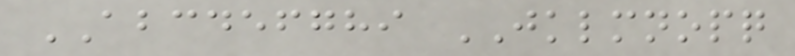ABCDEFGHI JKLMNOPQ
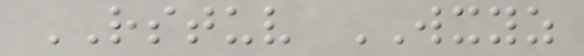RSTUV WXYZ
